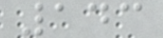143
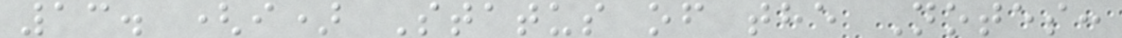13. (i) Status of the Notes:
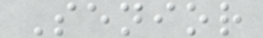Senior
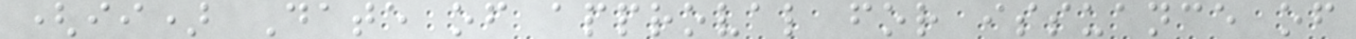(ii) Date of approval for issuance of
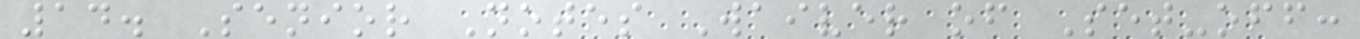14. Senior Notes Waiver of Set-off:
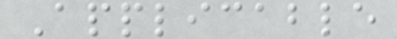Applicable
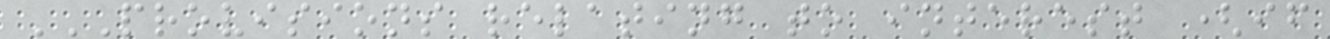PROVISIONS RELATING TO INTEREST (IF
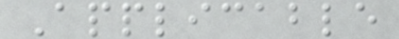Applicable
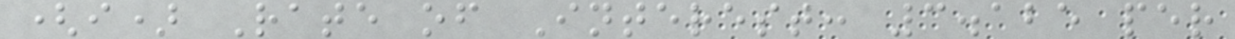(i) Rate of Interest: 3.125 per
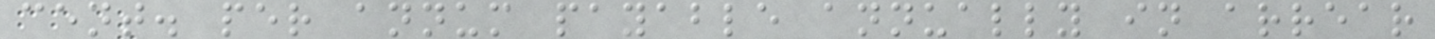cent. per annum payable annually in arrear
